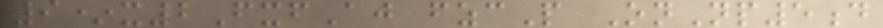9*x2FxfAj fzcP OnNp5d
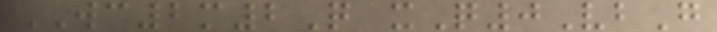WC2m2Q xQ0VbG
